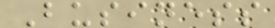Business
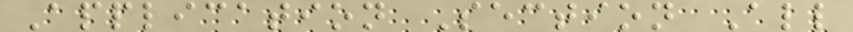Application Section All
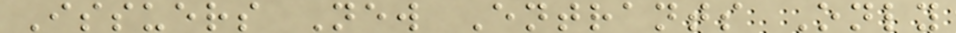Issuers New Entrants Only
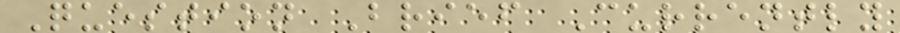Question Brief Currently
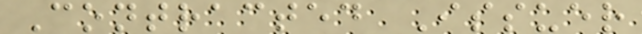Contracted Issuer
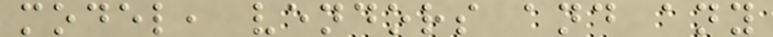model, vendors and any
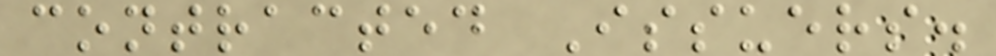contracted Issuers.
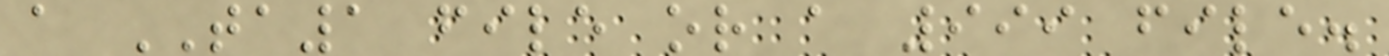a TA1 file or a 999 file.
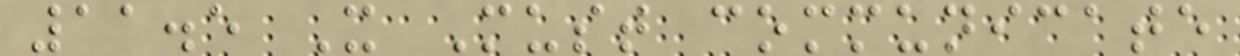11.5 X Must communicate
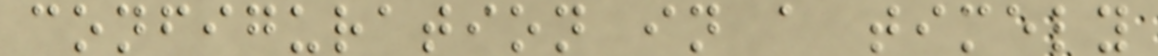configuration in a timely
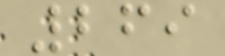269
